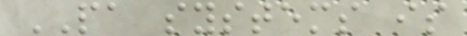PA systems is
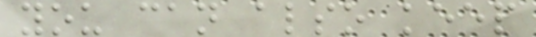you can also keep
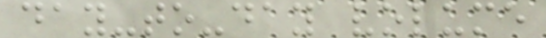day-to-day volume
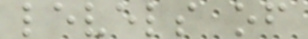levels of
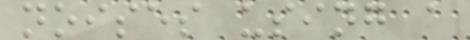noises using a
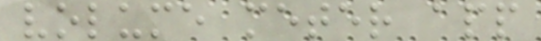volume meter app
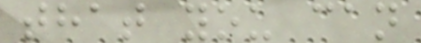that you can
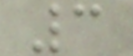3
